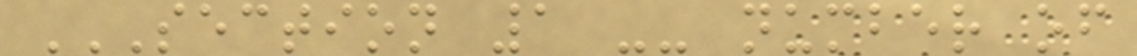SECTION 1 -- NUMBER OF
